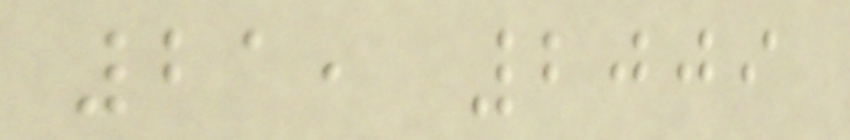21, 2009
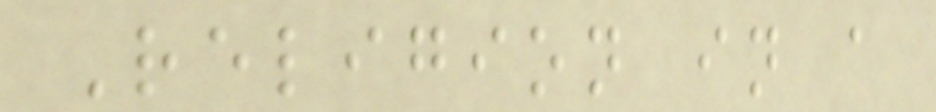Religion in a
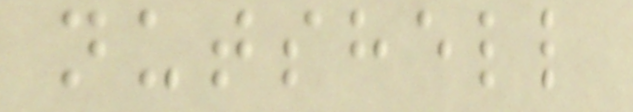nutshell
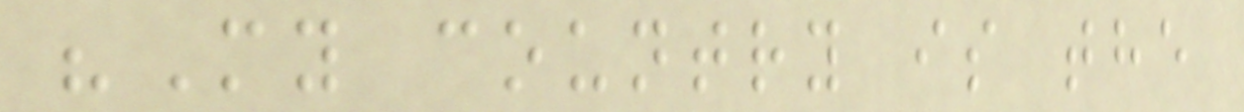"My country is the
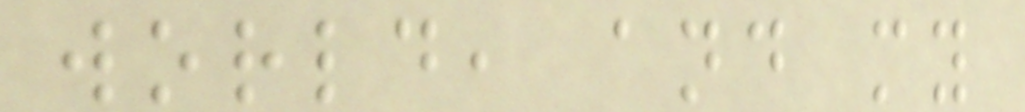world, and my
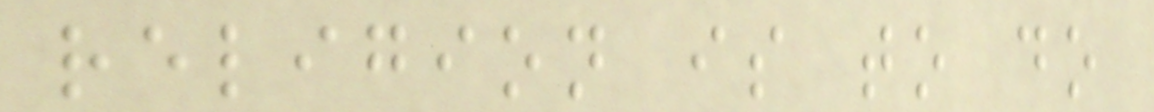religion is to do
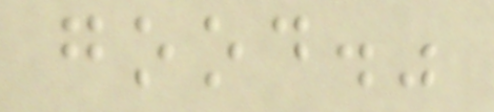good."
